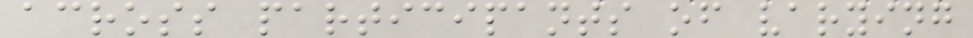across participants of varying
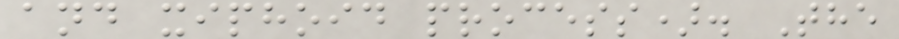and xiphoid process). The
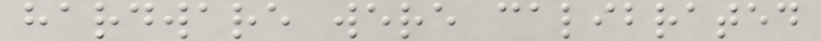hardware were calibrated
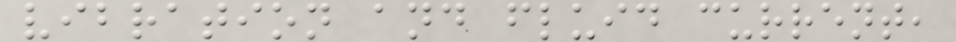vibration and fluid current,
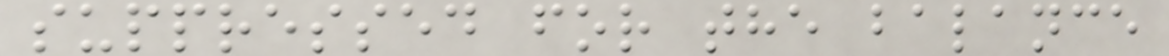suppressed for the balance
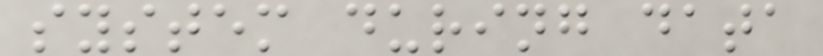system during data
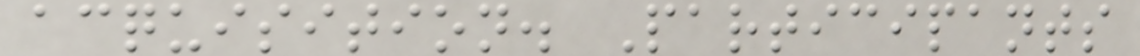acquisition. Participants
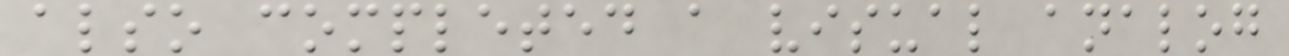also completed a visual analog
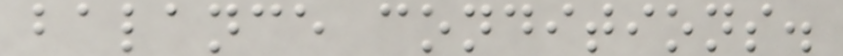balance conditions.
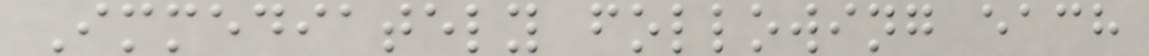Immediately following each
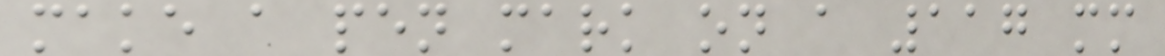make a pen mark on a 117 mm
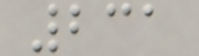231
